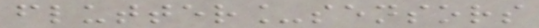flutter_sensors
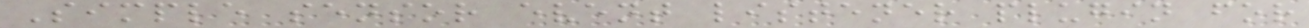Simple sensor event listener plugin for
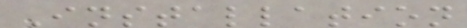Installation
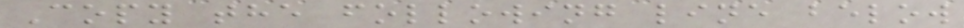Copy the following line below
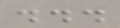...
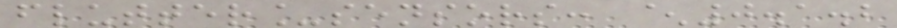flutter_sensors: ^0.1.2
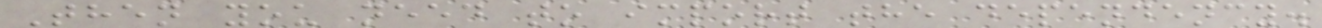Then you need to import the dependency.
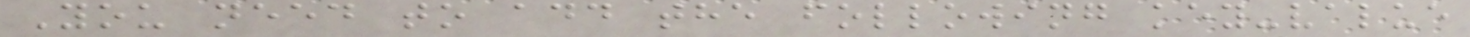You need to add the following key-value
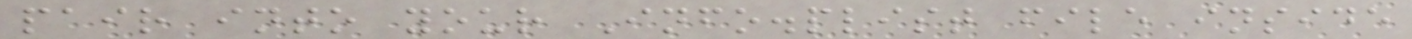pair into your Info.plist file inside
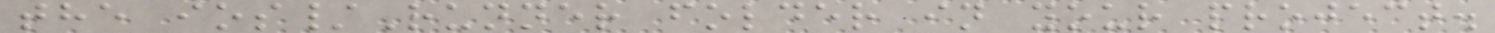the ios/Runner folder in your project.
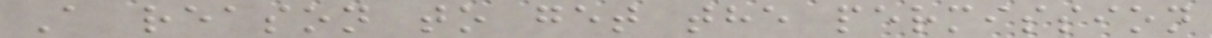A reason to get the permission
